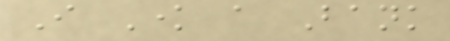I Know a Bank
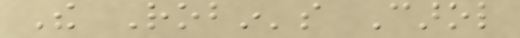The Robin's Carol
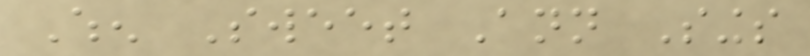When Sweet Ann Sings
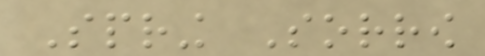Spring Sorrow
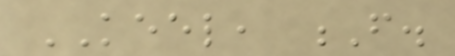KEEL, F.
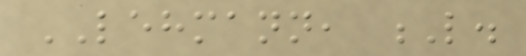LEHMANN, L.
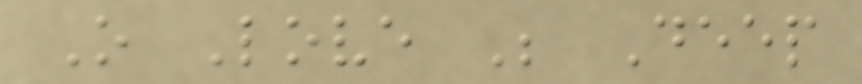O Love Be Deep
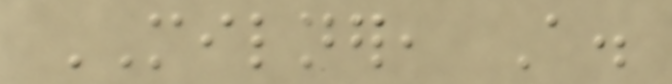MILNER, A.
